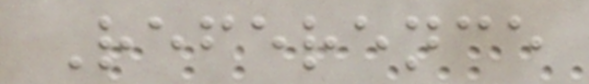Reference
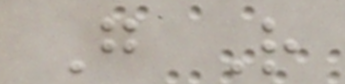G R
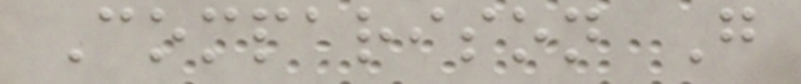Comparison G
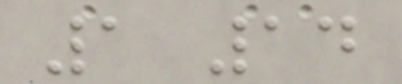1 14
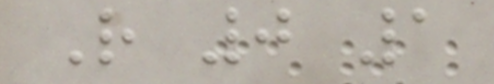R 0 1
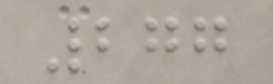277
